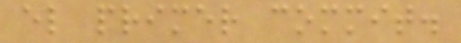el primer commit.
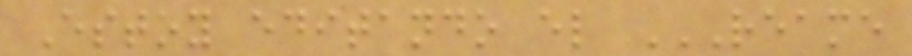Estoy editando el REAME
